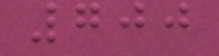700
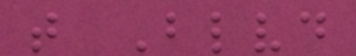t Blvd
